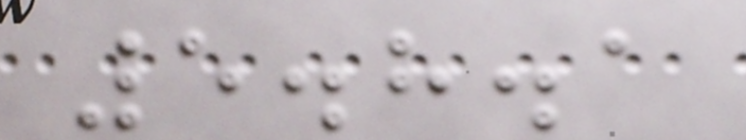5.8.1
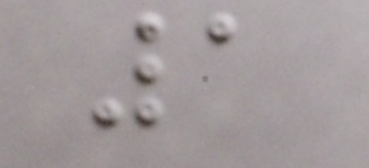1
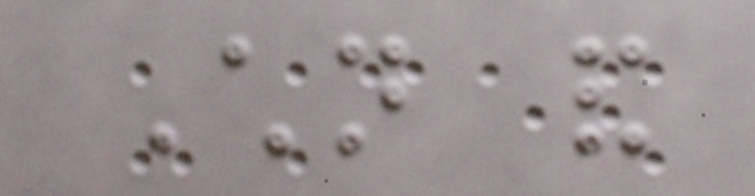Children and
